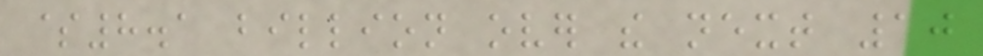$8.1 billion over the next 10
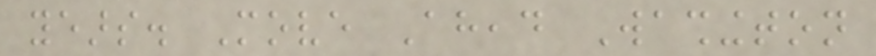years. Move Ahead Washington
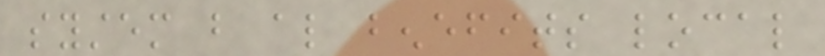system but also benefits local
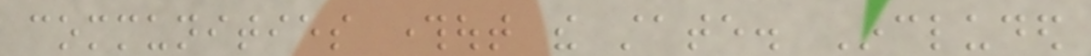communities throughout the state. Included
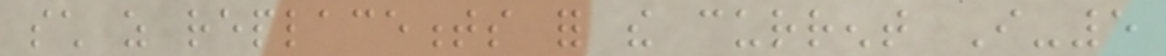such as replacements for the current I-5
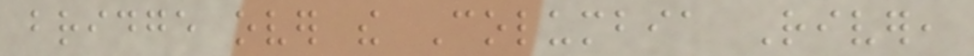bridge over the Columbia River,
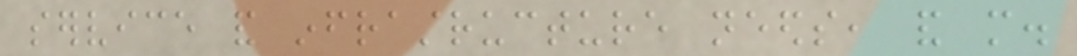service and infrastructure needs, and more.
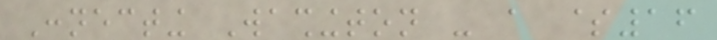Connecting Washington - a $16
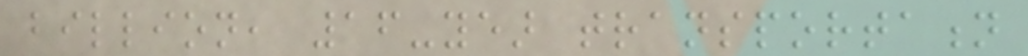billion, 16-year transportation
